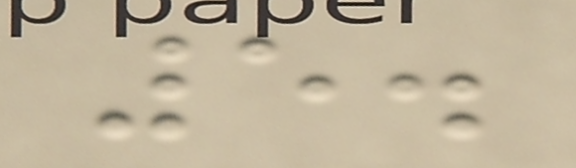5.
